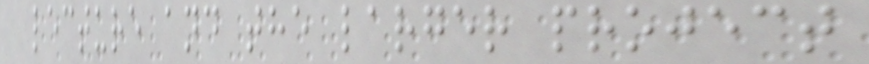lecture and the larger project
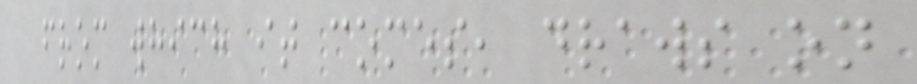from which it comes, draws on
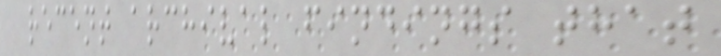recent archival findings that
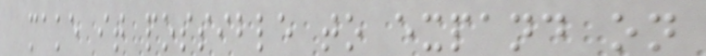make it possible to expand on
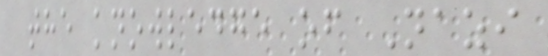the knowledge of Nazi
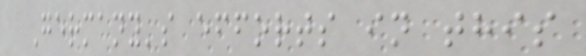Germany's efforts in this
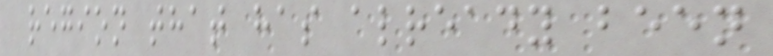region that has already been
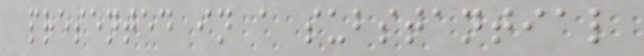presented in a substantial
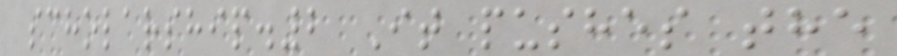scholarship.2 It pushes the
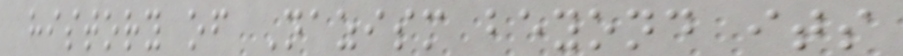history of Nazism beyond its
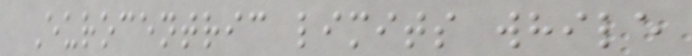Eurocentric limits while
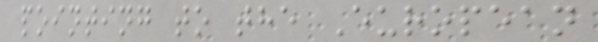pointing to the European
